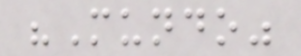"Mundo"
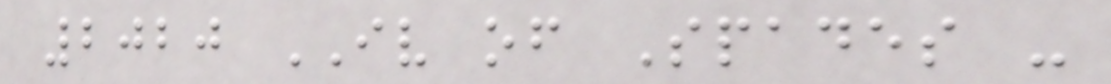2020 IV of Spades -
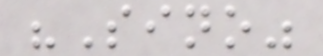"Sino"
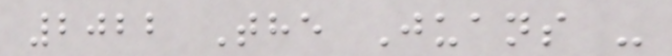2022 The Juans -
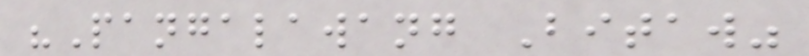"Pangalawang Bitaw"
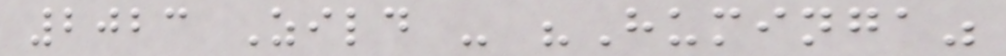2023 Zild - "Huminga"
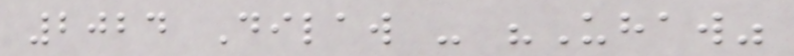2024 Dilaw - "Uhaw"
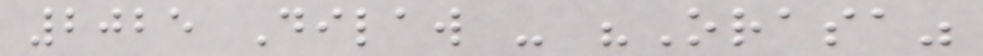2025 Dilaw - "Orasa"
